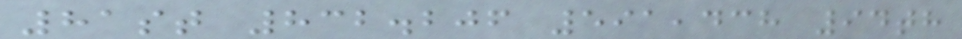81st 832.206 591,438 94th
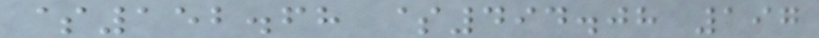$152.68 $494.08 197
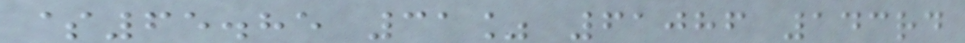$65.85 31% 61086 143rd
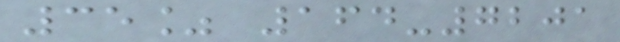35% 164-7201
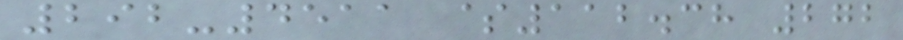292-4511 $112.38 272
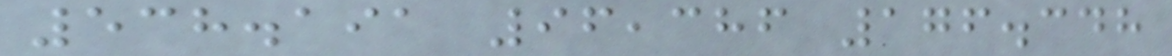538.191 96,386 176.348
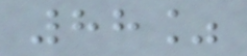88%
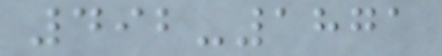492-1871
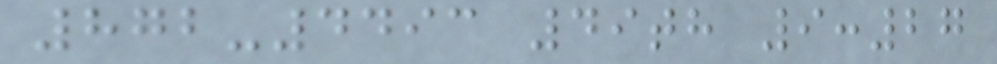872-4493 49th 9:27
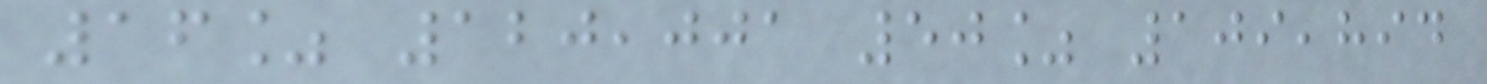16% 120,001 50% 109,894
